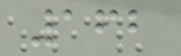162
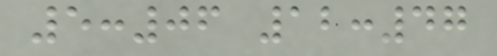5:06 12:47
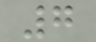7
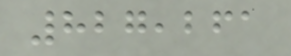827,261
